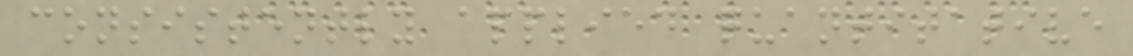consistently applied quantitative
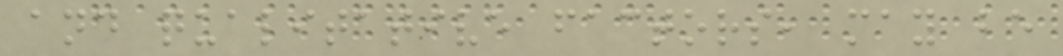and qualitative factors, may be
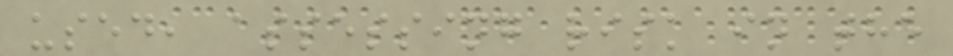used, assessing risk in the
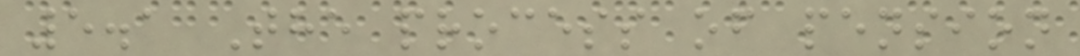5.1 The process of pension
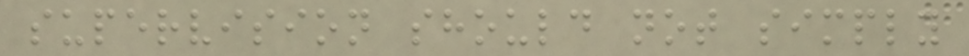supervision should not simply
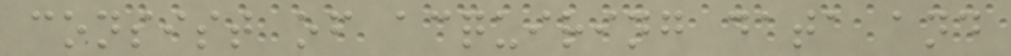consist of acquiring data and
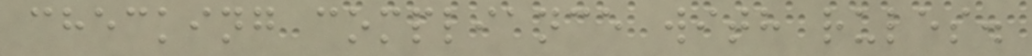checking compliance with rules.
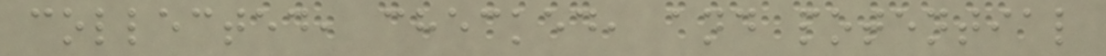collected, checked, and potential
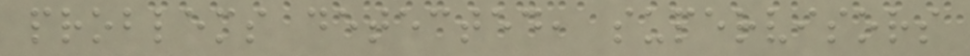problems detected, supervisors
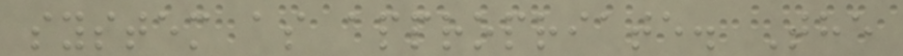system as appropriate. The
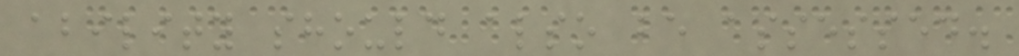ability should also be assessed.
